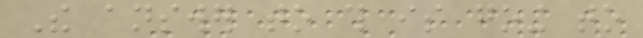The answer to this is going to
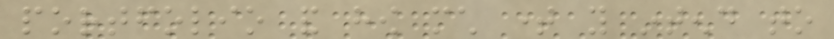portfolio and how much time you intend to
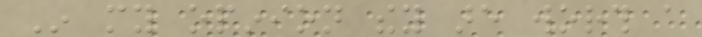In my opinion they are worth a
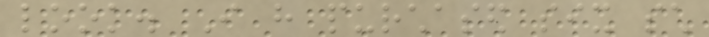look. I have purchased six such
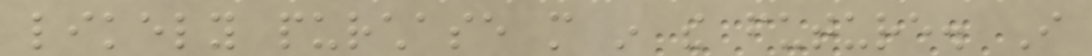likely purchase more in the future. I
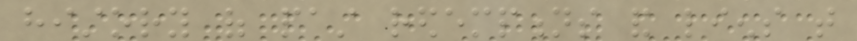history of past redemptions and liens that
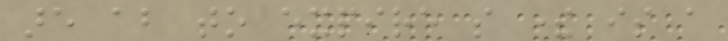are about to expire so there is a
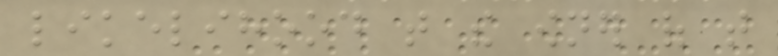likelihood that the owner of that
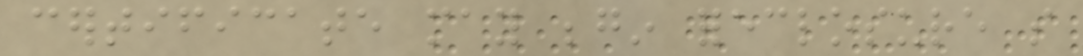certificate may begin foreclosure so
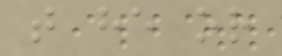that he or
